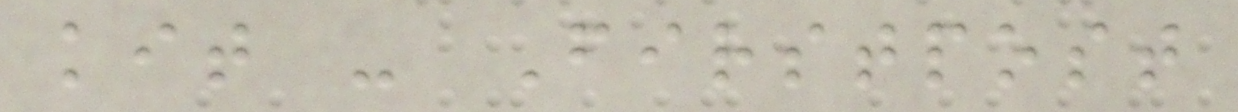kit - Firstpost
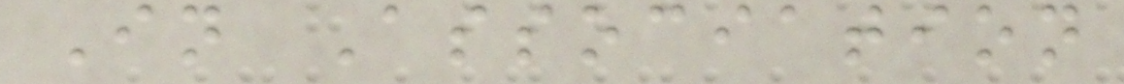In Association
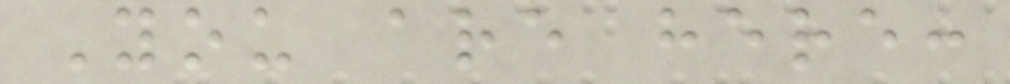You are here:
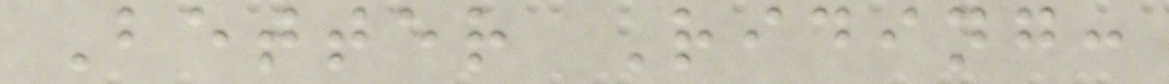Better Riding:
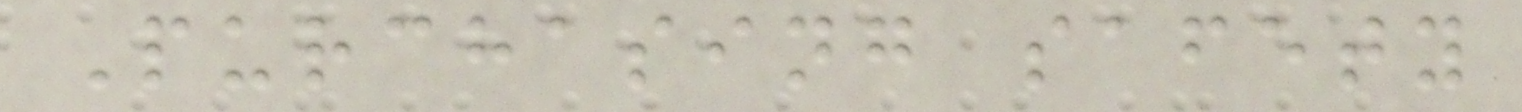Purchasing safety
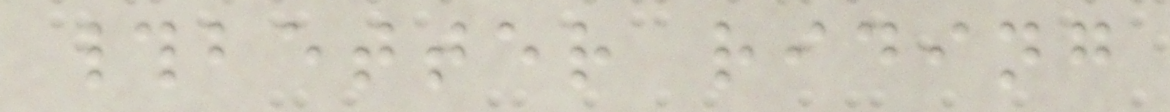#better riding
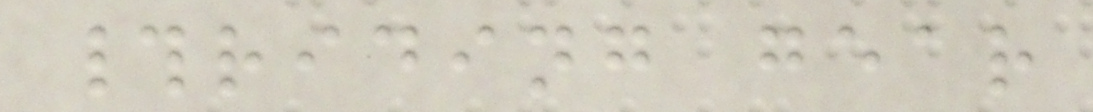#riding gear
